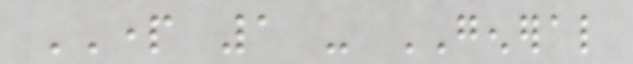PART 1 - GENERAL
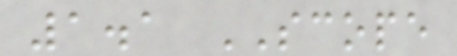1.1 SCOPE
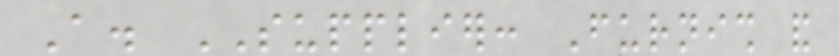A. SUPPLIER: Furnish and
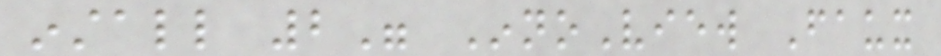install 2" InnoView Faux
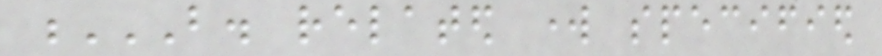B. RELATED WORK SPECIFIED
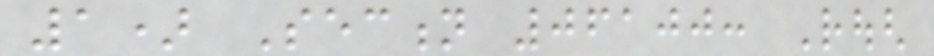1) Section 06100: Rough
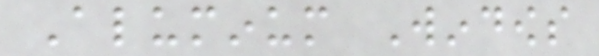Aluminum Windows
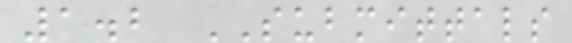1.2 SUBMITTALS
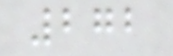272
